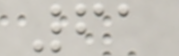61
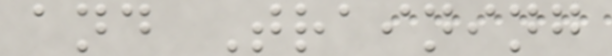and Training
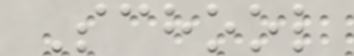School
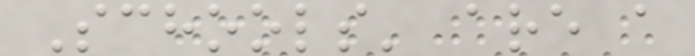Schools' are a
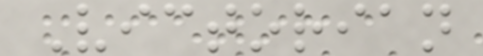Victorian
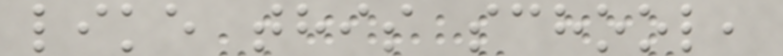like this school,
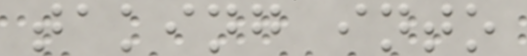taking into
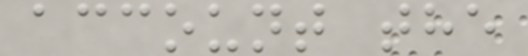account the
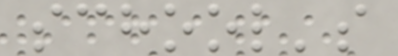school's
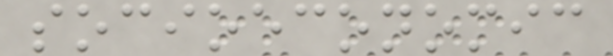socioeconomic
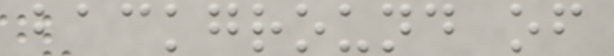background of
